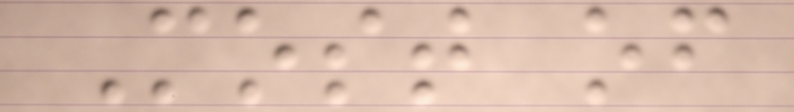Most of
